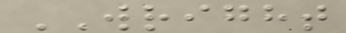WRIGHT
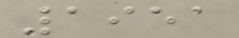1951
